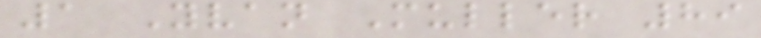1 Yvan Muller 89
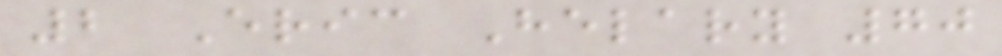2 Eric Helary 70
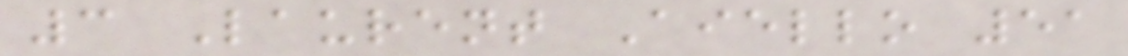3 Laurent Aiello 51
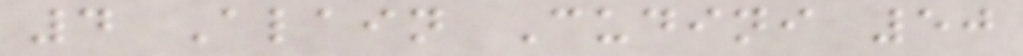4 Alain Cudini 50
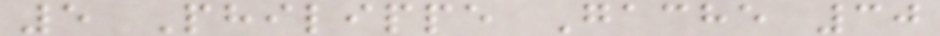5 Philippe Gache 30
